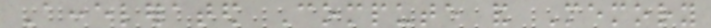Accelerated Compute and Memory
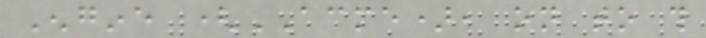Engine (ACME), on to this
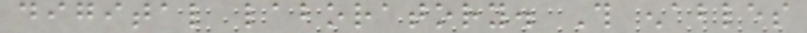digital laboratory. This enables
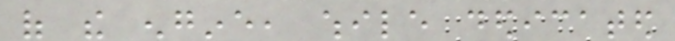of the engine, while dedicated
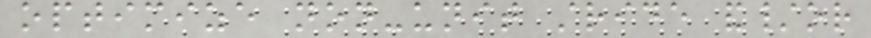optimize non-unit stride and/or
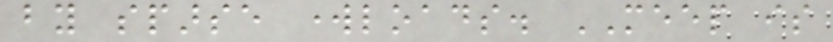by sparse workloads. MEEP is
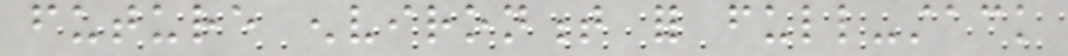future environment for full-stack
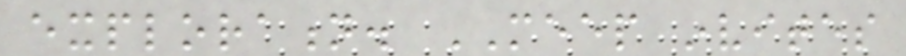exploration. MEEP invites
